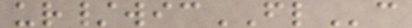ur/wicFLc
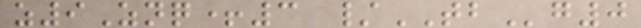z9Znq+3 /TBg0
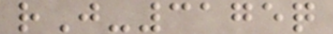rJ-3175q
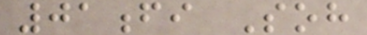01fi Soh
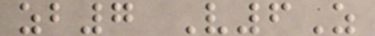zb7 V6Z
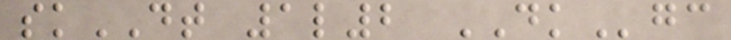skDT 1l2 DKgc
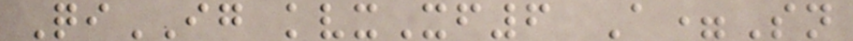QiIG kvxXf6 A=Sn
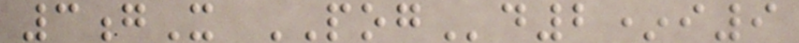3gX POGd2*i9
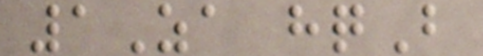1Za hqB
